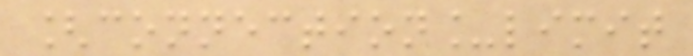[connection_limit
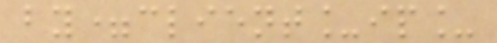by=client_ip_
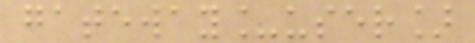gateway_user]
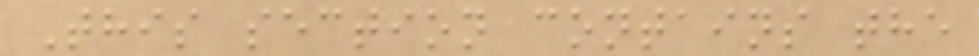This section contains the
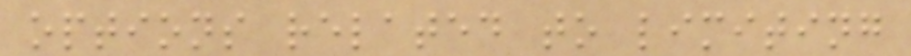options related to limiting
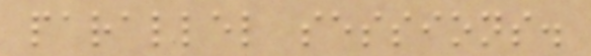parallel sessions.
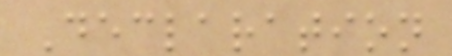Declaration
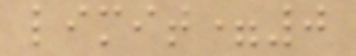limit=0
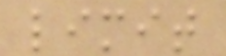limit
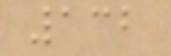132
